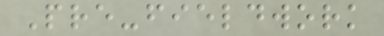Pre-fieldwork
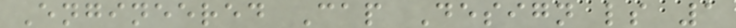Engineered Cap Design ls 1
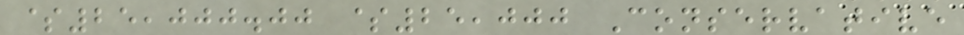$25,000.00 $25,000 Conservative
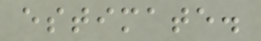estimate.
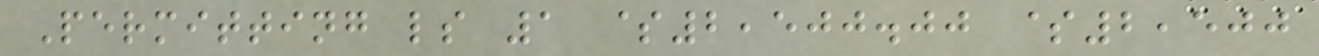Permitting ls 1 $2,500.00 $2,500
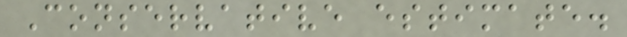Conservative estimate.
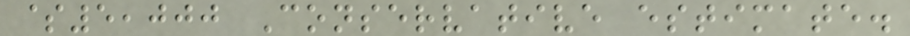$5,000 Conservative estimate.
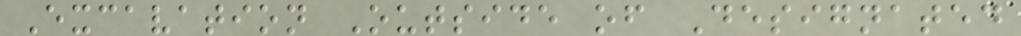Excavation Outside of Designated
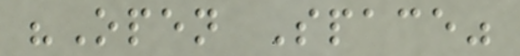"Open Space"
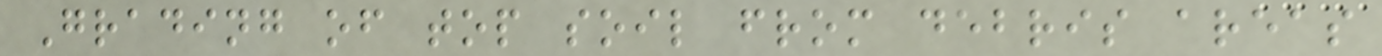Grading of top soil from debris areas
